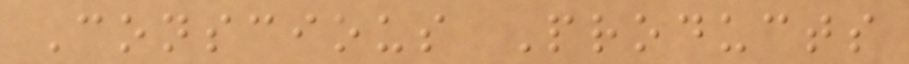Conscious Products
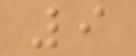9
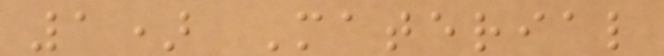1) Material
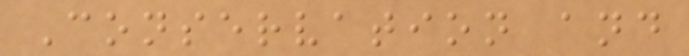Conservation and
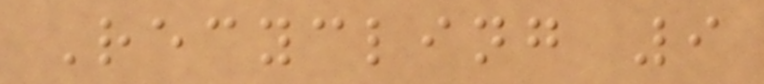Recycling 9
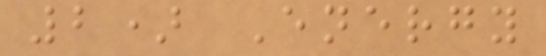2) Energy
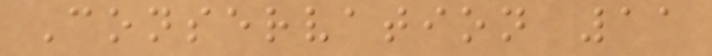Conservation 11
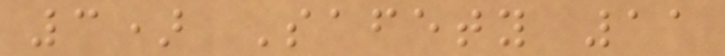3) Safety 11
